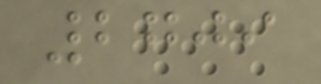2709
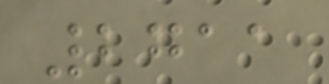2711
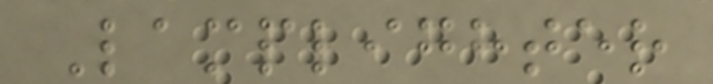Lamplighter
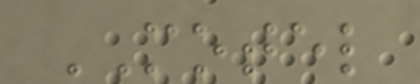MOTEL
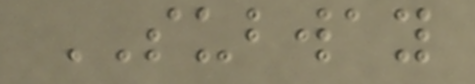SUBWAY
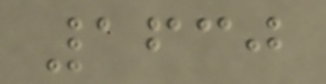1630
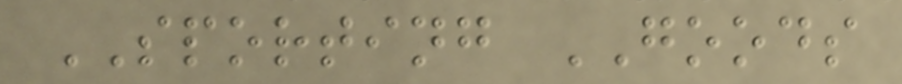SPORTING GOODS
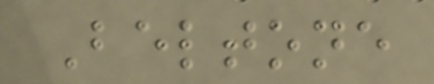Beltone
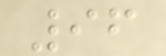96
